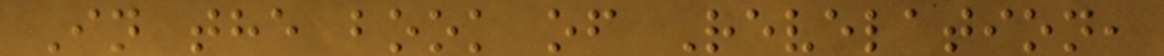In the book of Revelation,
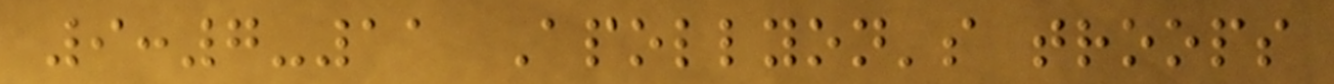9:7-11 Apollyon's troops
